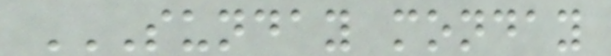SUNDAY MONDAY
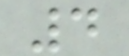4
